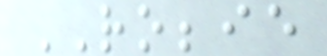ROBBIE
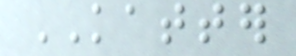KATTER
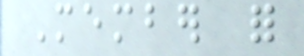Member for
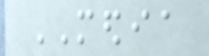MEDIA
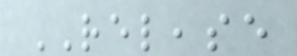RELEASE
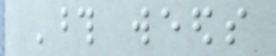Those weeds
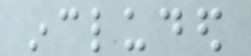included
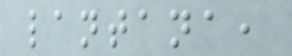lantana,
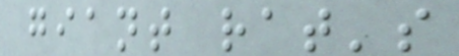giant rat's
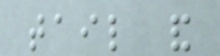tail and
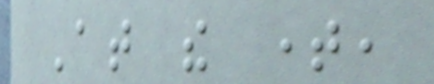At the time,
